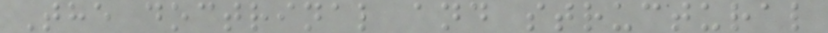The doctrinal and structural
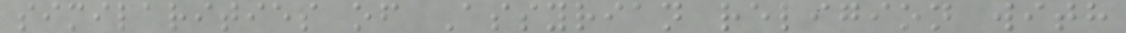similarities of Assyrian religion with
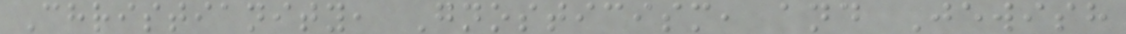Christianity, Gnosticism, and Jewish
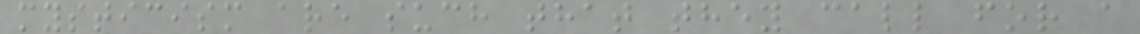mysticism are such that they call for a
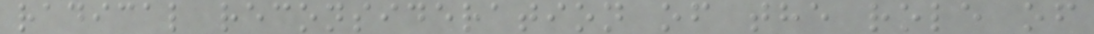radical reconsideration of the role of
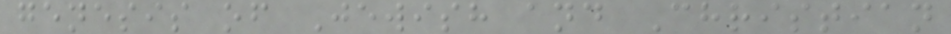genesis of Jewish and Christian
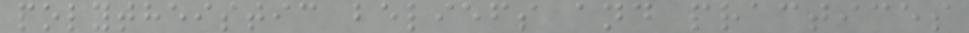polytheistic beliefs and practices
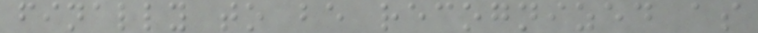finally to be recognized as
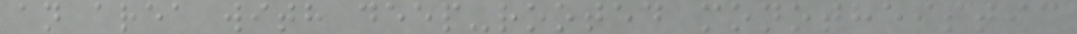an area with deep-rooted monotheistic
